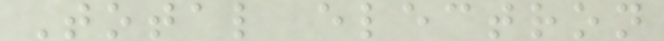Total electron
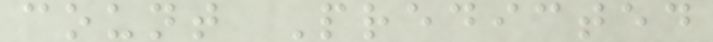count Predicted
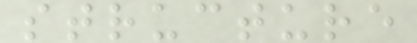structure
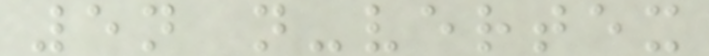5n n-vertex
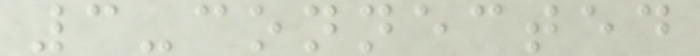3-connected
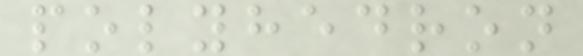polyhedron
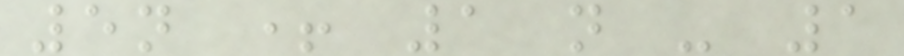5n + 1 n - 1
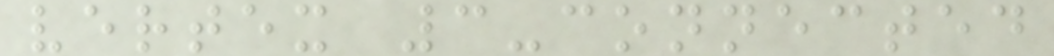vertex 3-connected
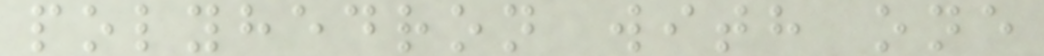polyhedron with one
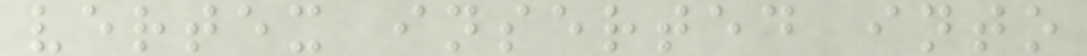vertex inserted into
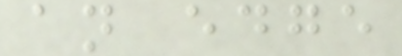an edge
